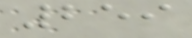259
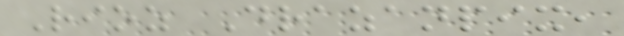Rioz Drazanpix,
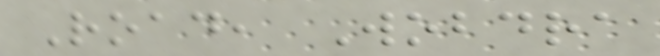Road, Wobdra
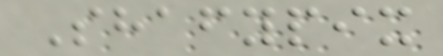Shafypix
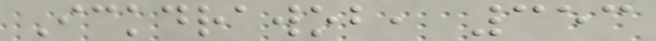Ickdrawob, 353
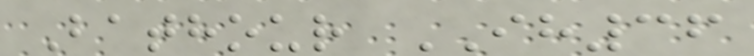Bathour IH36
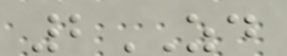2ZD
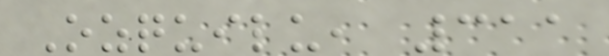Ozquilu, 311
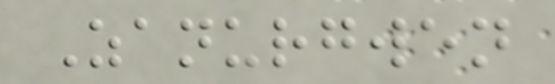Zanurgwen
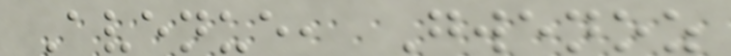Avenue, Gwenoz
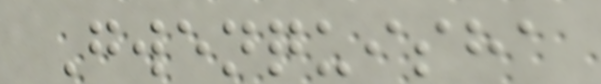Gwenquisha
